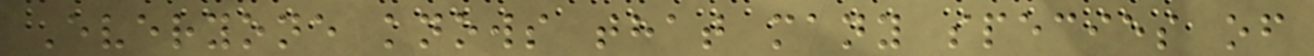Everyone knows that many species of
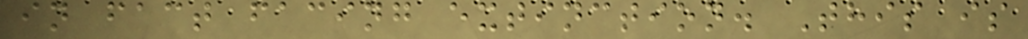in fact facing extinction. This is
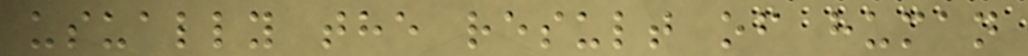usually the result of human
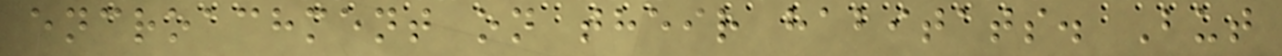encroachment on their habitats. But
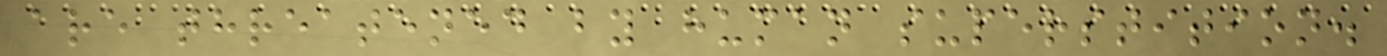are threatened by human superstition.
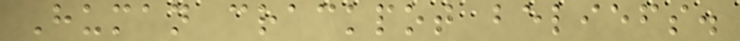Human crackpot beliefs.
